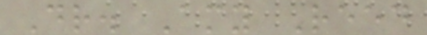Dr. Amy Reed
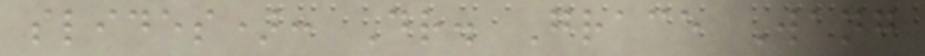slides): Dr. Grace Wang
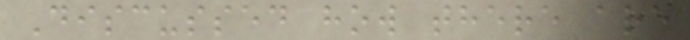Discussed how there are
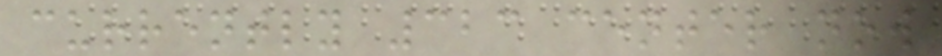currently 323 center now
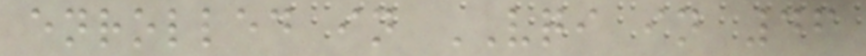enrolled in VQI in 46
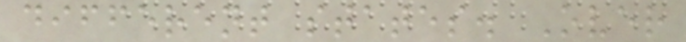different states. Over
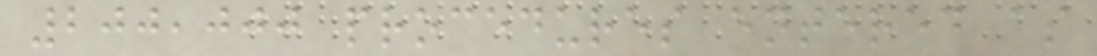200,000 procedures entered as
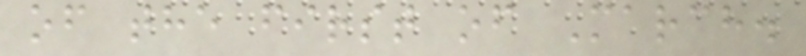of the first of March.
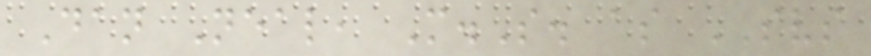Dan Neal, M.S. as SVS
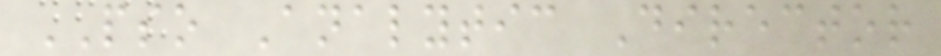PSO Analytic Director
